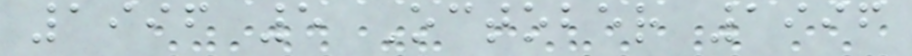1996 5 October 1996
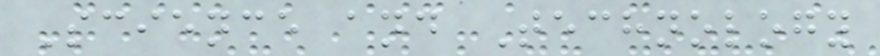Science and Technology
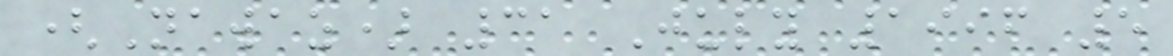(Nawaz) 31 July 1996 5
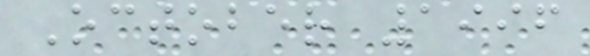October 1996
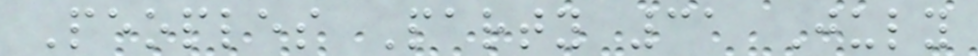Peoples Party 31 July
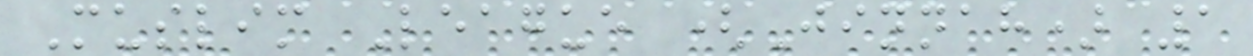Muslim League (Jinnah) 1
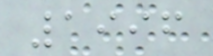1996
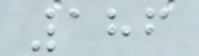186
